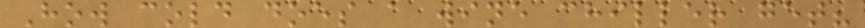How cold does a wine chiller get?
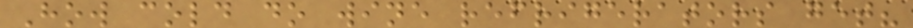How cold do wine refrigerators get?
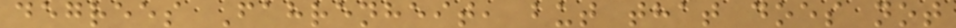degrees Fahrenheit, but that does not
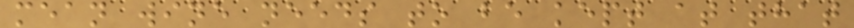mean wine needs to be kept at that
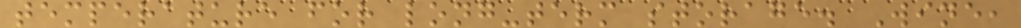temperature for long-term storage. Wine,
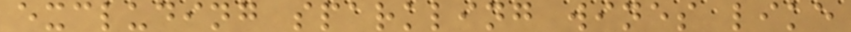excluding sparkling wines like
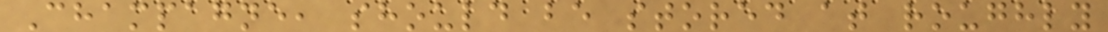Champagne, should be stored at roughly
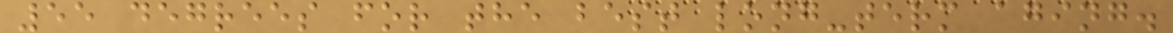55 degrees for the best long-term aging.
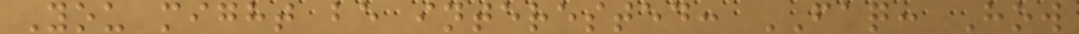You might be interested: FAQ: How
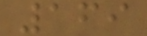169
